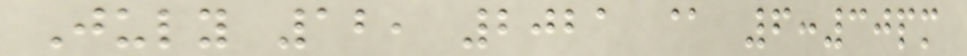July 12, 2021 @ 6:30pm
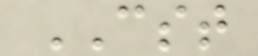CST
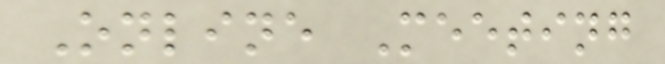Online Meeting
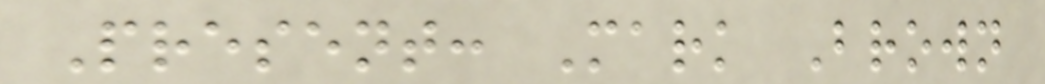Present: Mark Brown
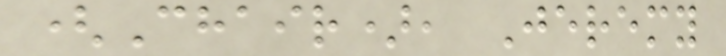(Chair), Jeremy
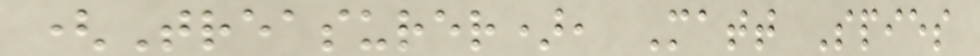(Treasurer), Matt Spies
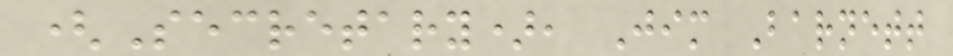(Secretary), Jim Barnett
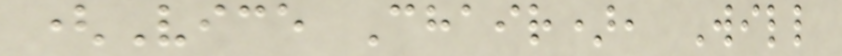(Vice Chair), Will
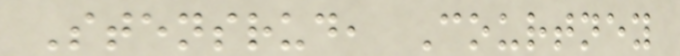Stensrud, Courtney
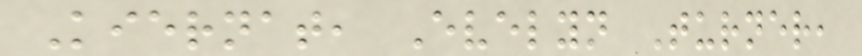Kiernat, Evelyn Turner,
